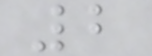2
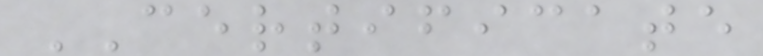CERTIFICATE
